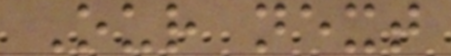Our next
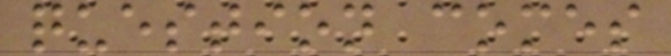question comes
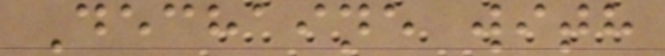Dechaine with
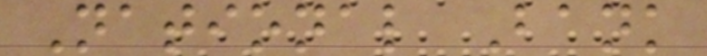National Bank
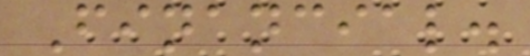Financial.
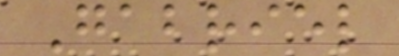Gabriel
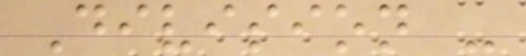Division -
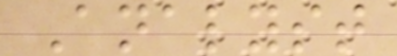Analyst
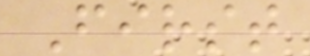First
